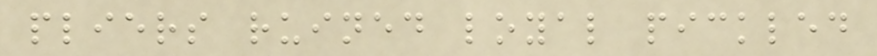pliers ruined loyal pickled
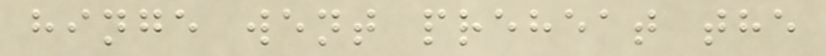hinge went preheat the
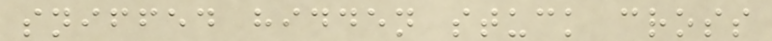sniffed hidden stuck cross
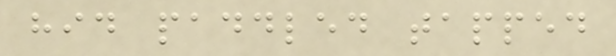hid paddled tapped
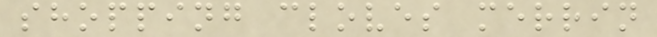shopping cloves merrin
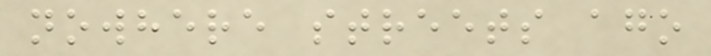nowhere streets ago
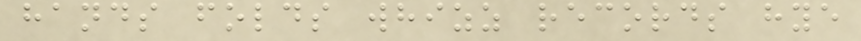hands folds whizz records hye
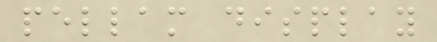pellam display
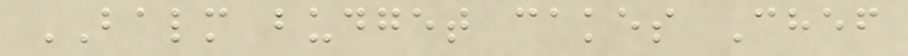BALM budget cakes Chef
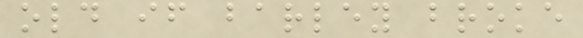old if barley broke
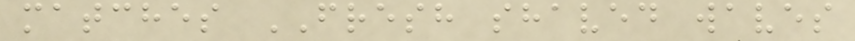matches FRESH shaved waves
